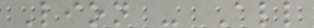Lion - All
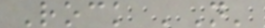Rock 'N'
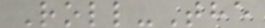Roll-The
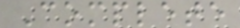Complete
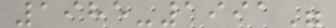1985-1991"
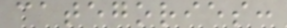categories:
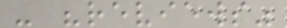- "reviews"
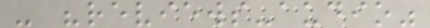- "reviews-audio"
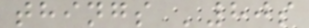things '80s
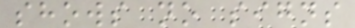shows no signs
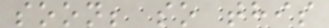soon; so this
